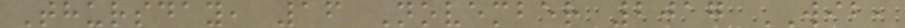Thursday, 16 November 2017 WIB,
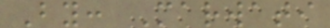By: Marwati
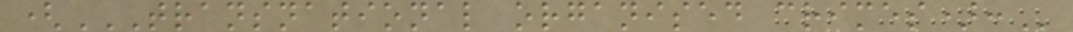(TRANSNATIONAL ORGANISED CRIMES):
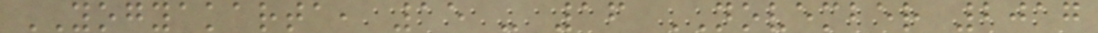YOGYAKARTA, 15 - 16 NOVEMBER 2017
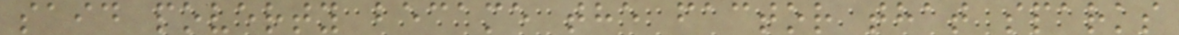said poverty became the factor that sparks
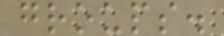groups.
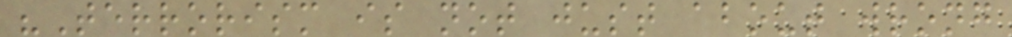"Terrorism is not just about wrong
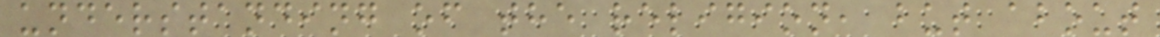understanding of the religion, but about
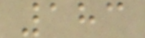183
